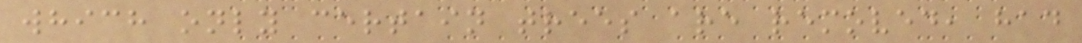which only certain trees are removed, had
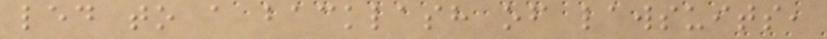led to a backlash of lawsuits,
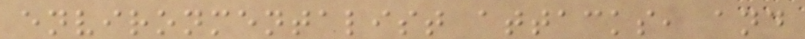environmentalist attacks, and
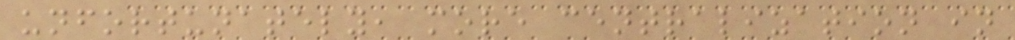unfortunately, more centralization in
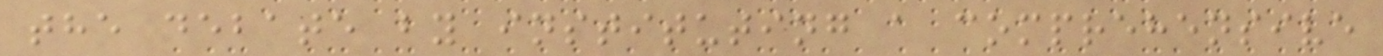the debate by instituting a comprehensive
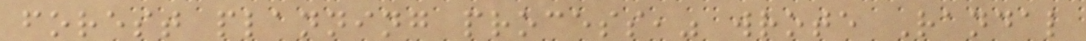forest planning process," wrote Randal
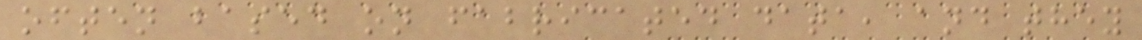often based on fabricated data, and they
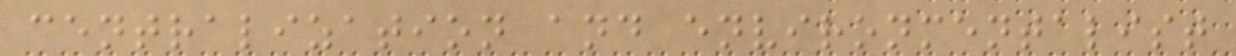centralization and environmentalist
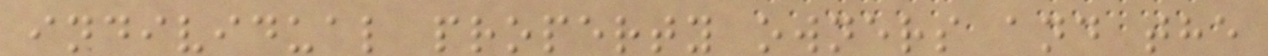individual property owners and the
